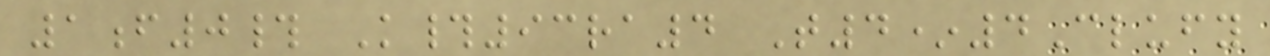1f0# K#93ra4 T4*4Clufy
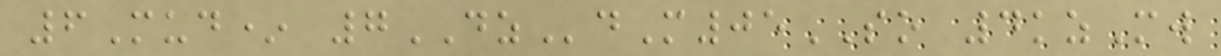6Mud* 7DZdM05SO 4kzMw
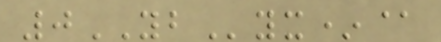0YByx*@
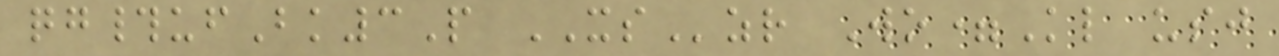qg#ufBk3P XSzr Wo=Kl usj
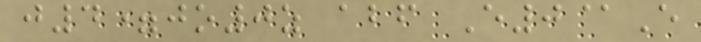j4=jo0z abf E0@E
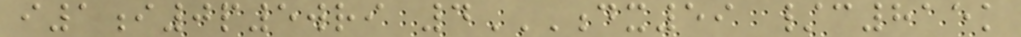i1i0p5wri 4DX59 /C815K
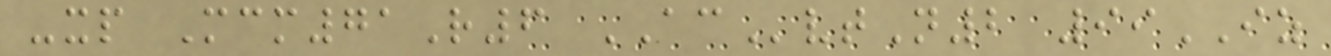-xp Mcm71R6 ACvtN2 99IZ
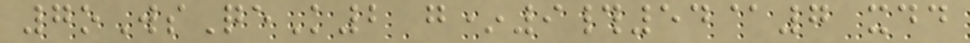7oWsQeK2 g*9#54@7 xdd
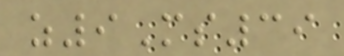z9Ms39
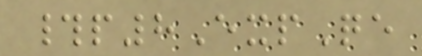#p8ExpQe
